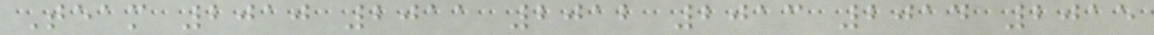Team 2010 2011 2012 2013 2014 2015
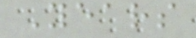Years
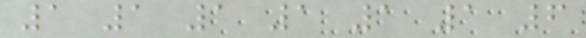1 1 1 1 1 1 6
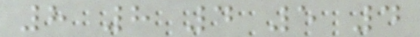8 8 4 5 4
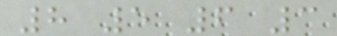8 5 6 3
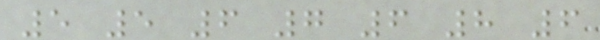5 5 6 7 6 8 6
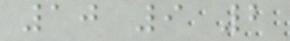10 9 2
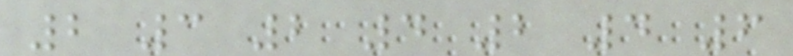2 3 2 4 2 4 6
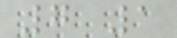7 1
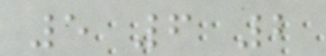5 6 2
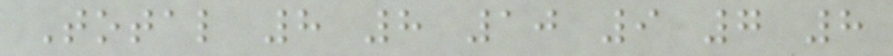Total 8 8 10 9 7 8
